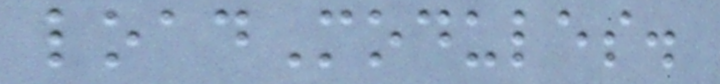loadModules.
